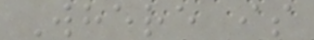Where is
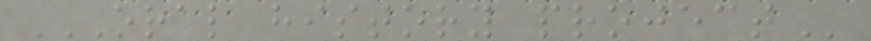ORAL HISTORY PROJECT
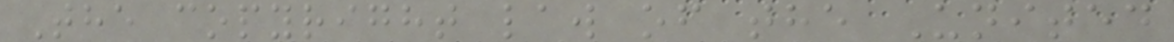The copyright law of the United
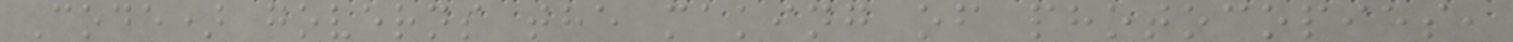Code) governs the making of photocopies,
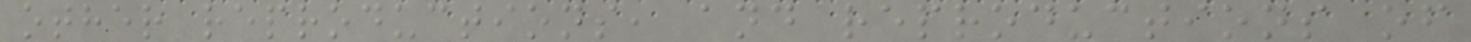other reproductions, and reproductions of
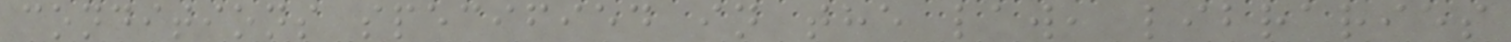conditions specified in the law, libraries
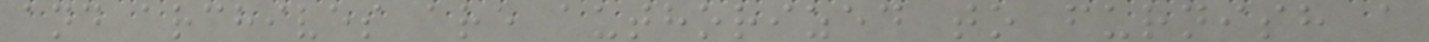and archives are authorized to furnish a
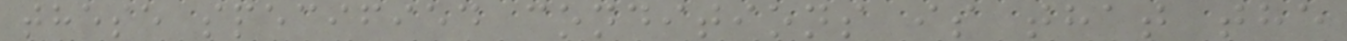these specified conditions is that the
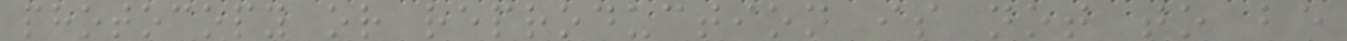photocopy or reproduction is not to be
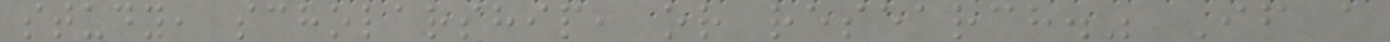study, scholarship, or research." If a
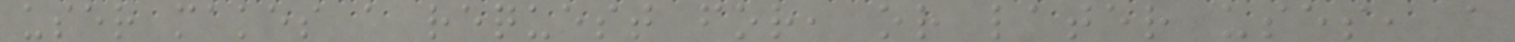user makes a request for, or later uses, a
